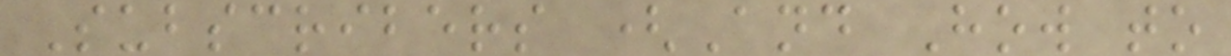Subscribers (And How to
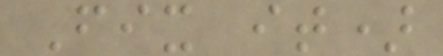Fix it)
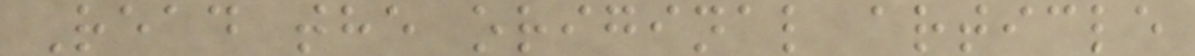Read the original article
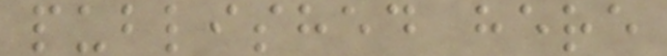published here
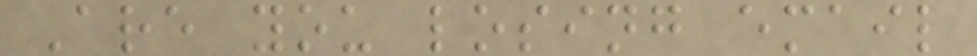Are you losing email
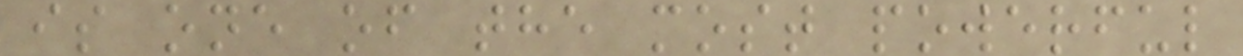is one of the most powerful
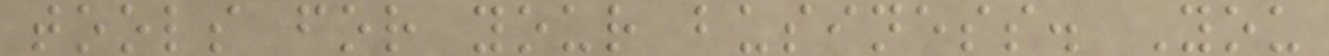tools for your business. You
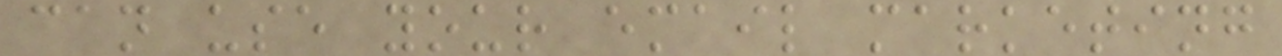can use your email marketing
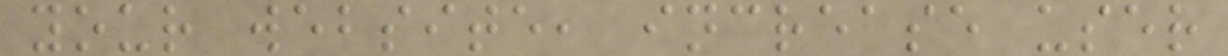your website, increase user
